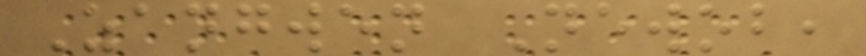Zangwen Newob,
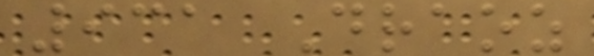931 Draoz
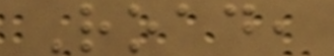Road,
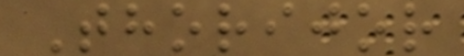Thorijor
